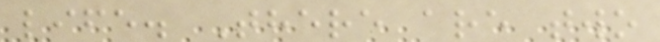life. There are two
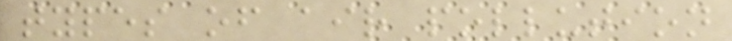types of air pollution
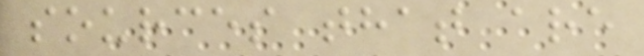sources that are
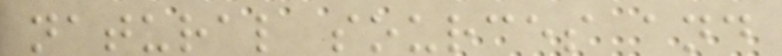natural sources and
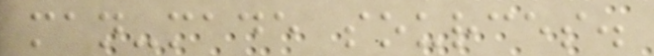man-made sources.
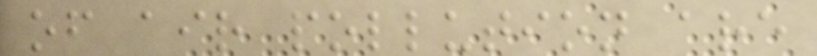of air pollution are
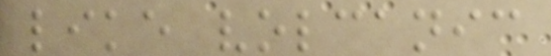like volcanic
